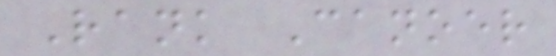Rank Canoer
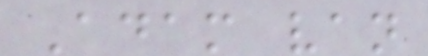Adam van
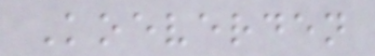Koeverden
